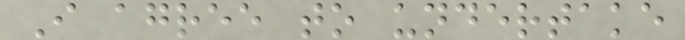I agree to undertake
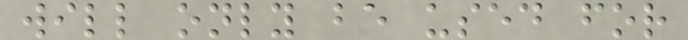will only be used for
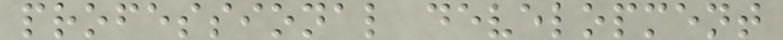professional development
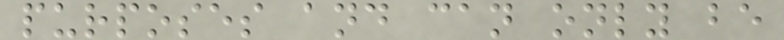purposes and can only be
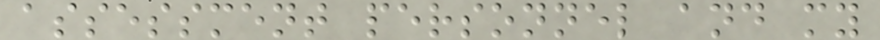assessment personnel and my
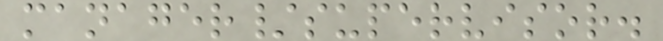manager/supervisor.
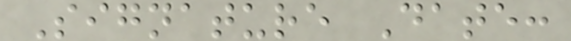Signature Date:
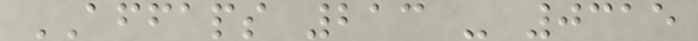AFFAPS 213 - 0315
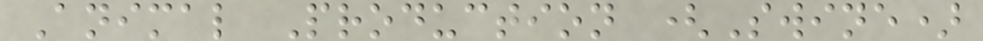Animal Production (Swine)
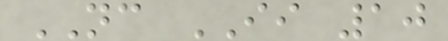NC II 10
